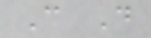C D
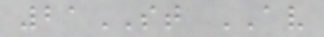21ST AV
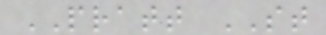PRATT ST
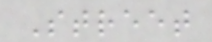Street
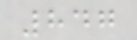847
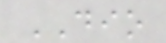DIO
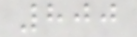800
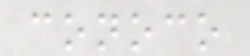conoco
